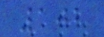102
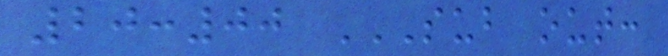20:00 SUB OUT:
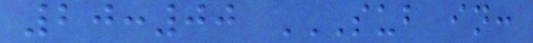20:00 SUB IN:
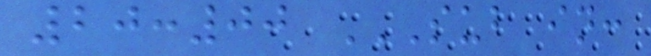20:00 SUB IN:
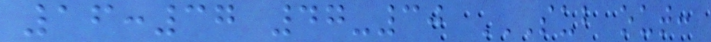16:37 47-30 SUB OUT:
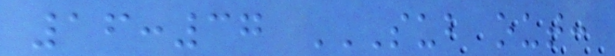16:37 SUB OUT:
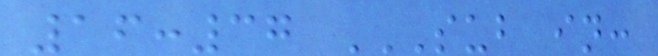16:37 SUB IN:
